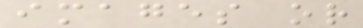images or
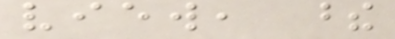view, these
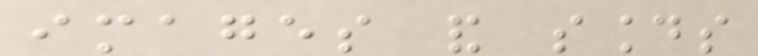images and sounds
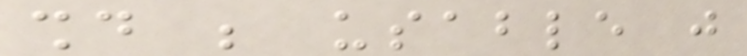should be usable just
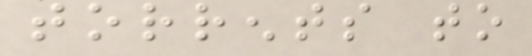torrents to
